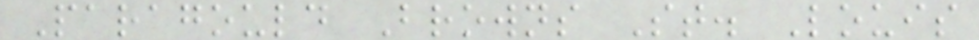Paragould Browns St. Louis
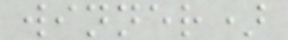winner)
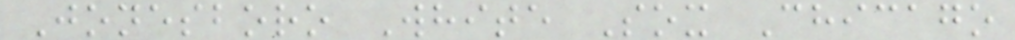Jonesboro White Sox Chicago
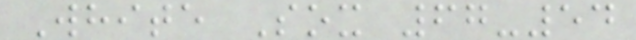White Sox 67-54
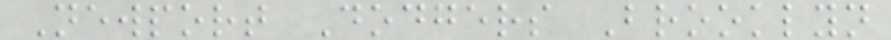Newport Dodgers Brooklyn
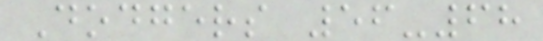Dodgers 56-68
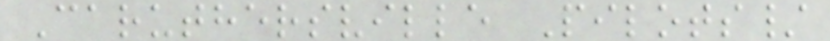Caruthersville Pilots/
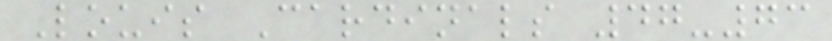Louis Cardinals 47-73
